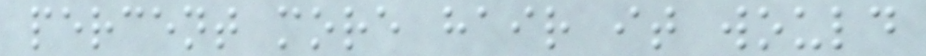percent more hair it would
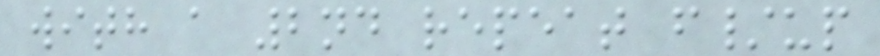with a 2nd repeat f/up
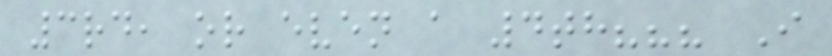3rd, or even a 4th??? I
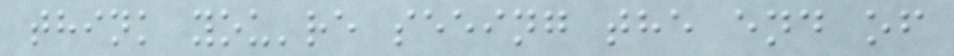think you're seeing the end of
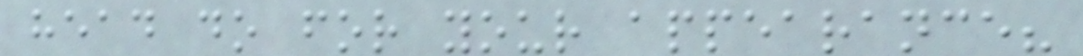head do for your appearance?
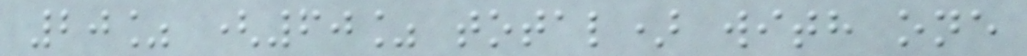20% (60% total) with one
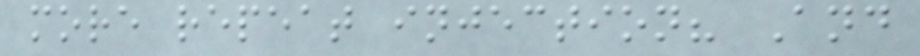more repeat injection? And
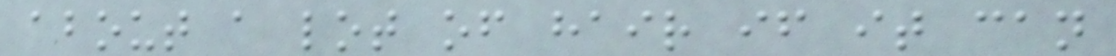about a lot of hair if it can
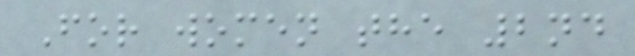For women the 2nd
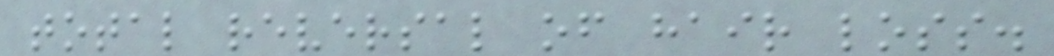total reversal of hair loss.
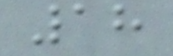18
